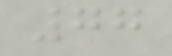77
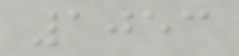1053
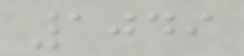1049
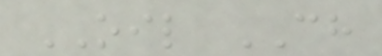OIL CH
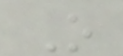O
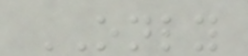ONLY
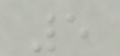5
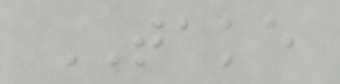TAKE
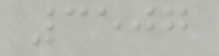3507
